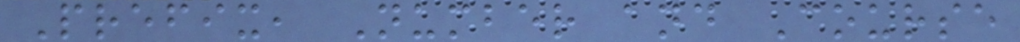Prefix, Number and Course
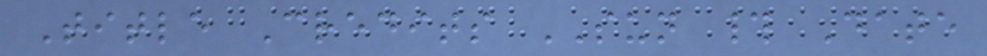Title Credits SUN # Date
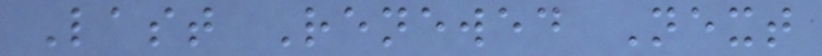Last Renewed Next
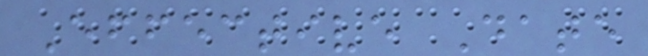Effective Date
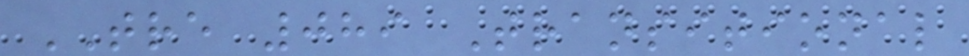TRE 089 Transitional
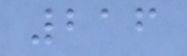216
